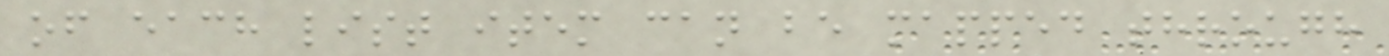of each list item can be mapped through
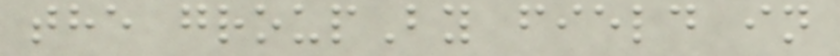the groupBy field in
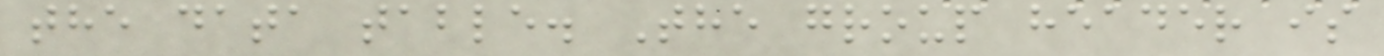the data table. The group header is
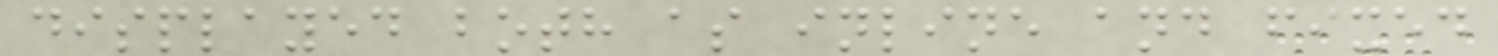displayed both as inline and fixed
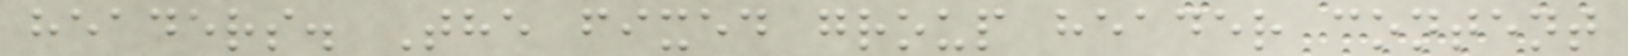headers. The fixed group header content
